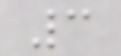3
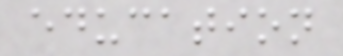education
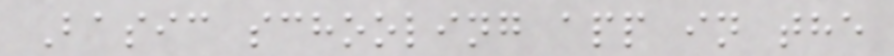Basic schooling app in the
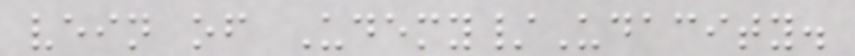vein of Udemy/Udacity.
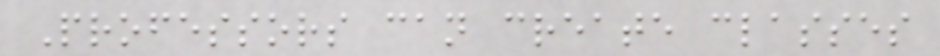Professors can create classes
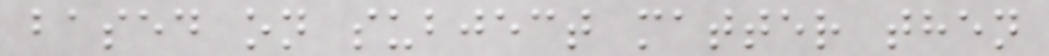based on subject matter then
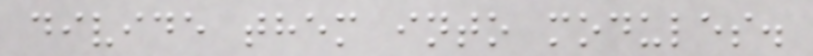divide them into modules.
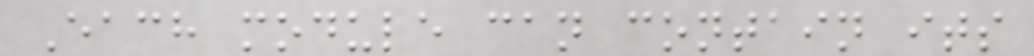Each module can contain its
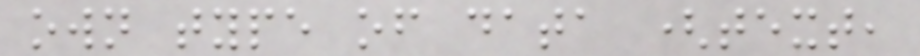own type of data (text,
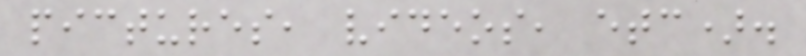pictures, videos, etc).
